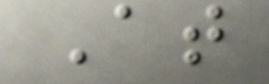At
